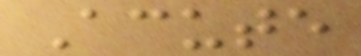Acute
